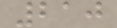210
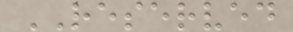RESERVED
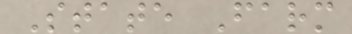State Farm
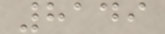8149
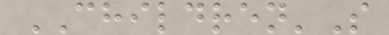CHILDREN'S
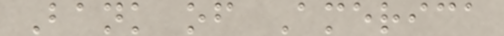Bank of America
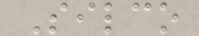Silco
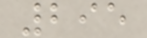295
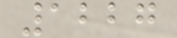1227
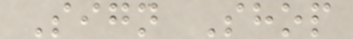Sign Shop
